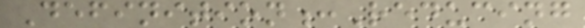Definition:Reducing
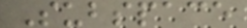Subspace
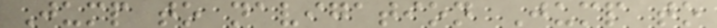Jump to navigation Jump to
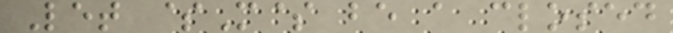Let $M$ be a closed
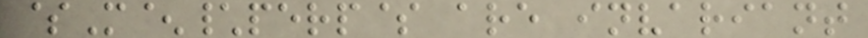$M^\perp$ are invariant
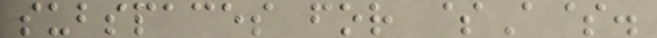subspaces for $A$.
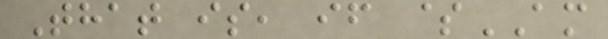That is, if $AM
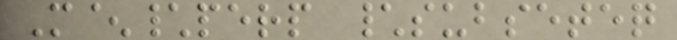M^\perp \subseteq
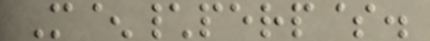M^\perp$.
